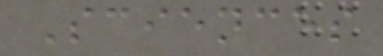Sciences
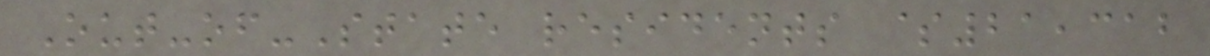Out-of-State residents $21,312
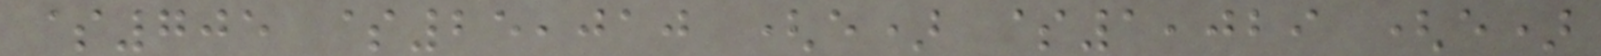$705 $25,010 (e) $1,029 (e)
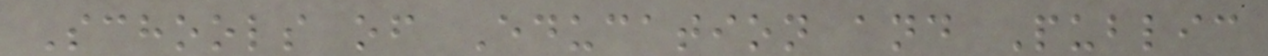Schools of Education and Public
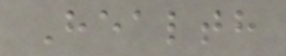Health
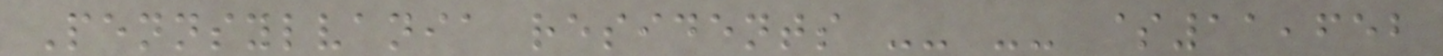Pennsylvania residents -- -- $11,652
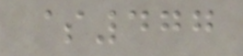$477
